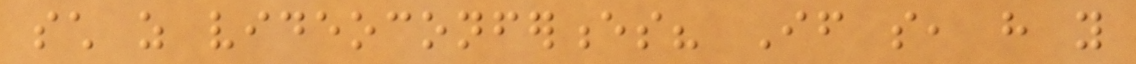such as videoconferences? If so, have you
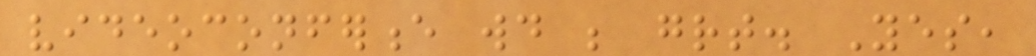videoconference would be great. Yes,
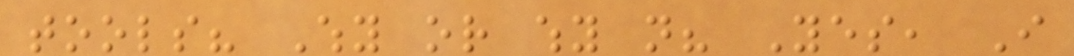tools? Why or why not? Yes, I
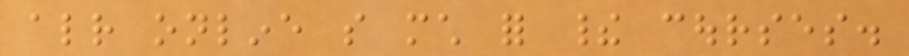already online so much for their courses.
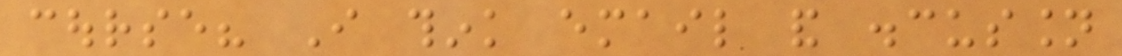course? I think email and discussion
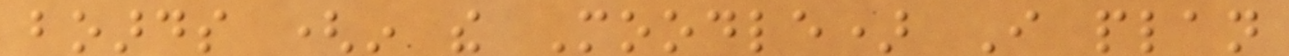boards (in the Moodle) I plan
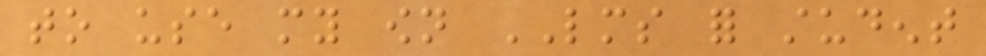to use my own LMS for student
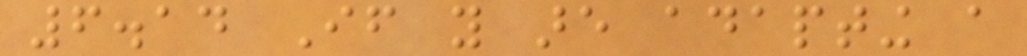6.14 If you are adapting a
